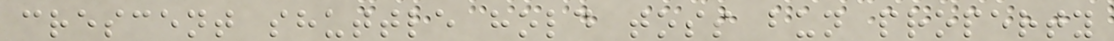crescent shuttle hold toss bun property
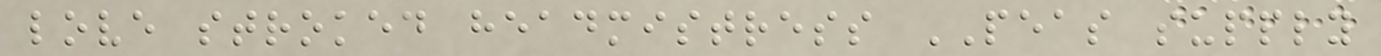love stroked headmistress PEAS supply
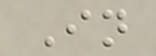In
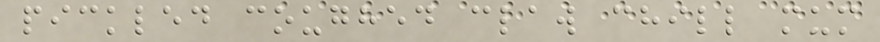pickled coughed claw chill mum
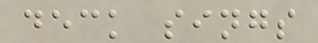deck sings
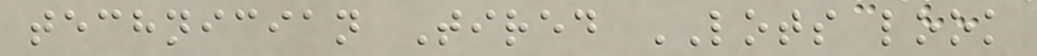technician Tired LOTS look
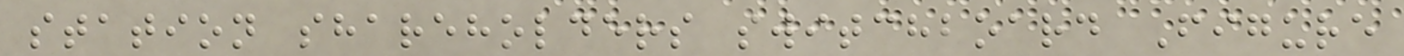station shareholders switchboard Figure
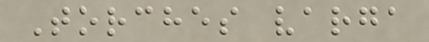Torches varga
